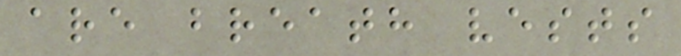are breath vests
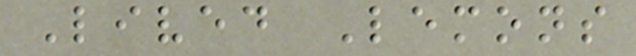Lived Lemons
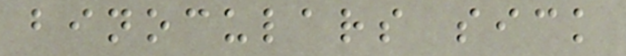binoculars sick
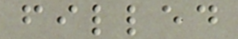filled
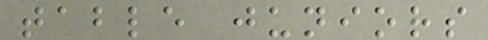table juniors
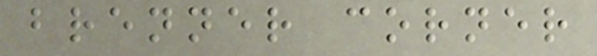brenner corner
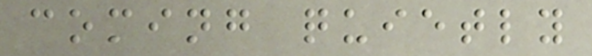coming quietly
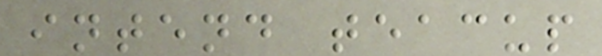intend teacup
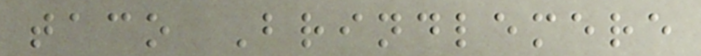taco Brindlemere
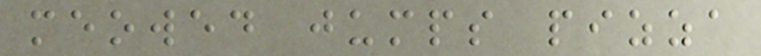meowed jumps pizza
